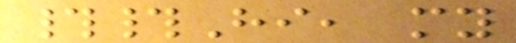##Hi, my
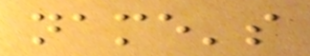name's
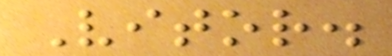Vitor.
